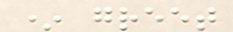* greet
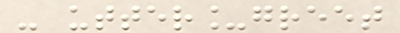- utter_greet
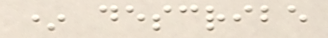* describe
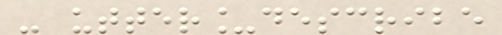- utter_describe
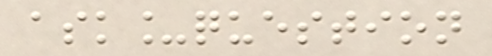ask_question
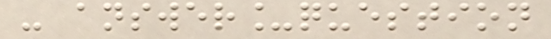- answer_question
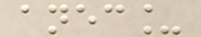anec_
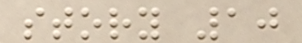story 10
